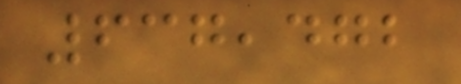637,472
